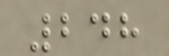248
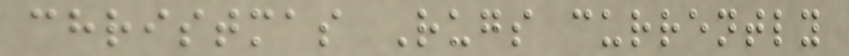christmas Rugs currently
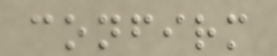confirm
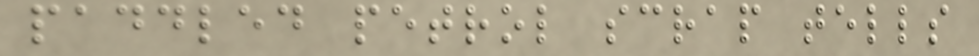paddled petrol scrap tells
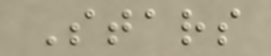Stars
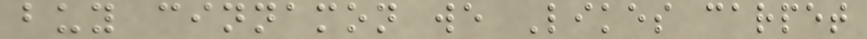buy cinnamon we Likes carpet
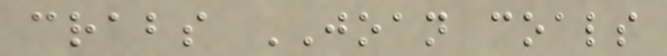crabs JOAN coals
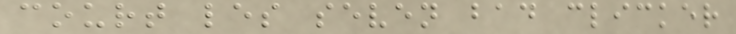court les seven bad clicker
